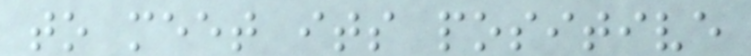to meet its positive
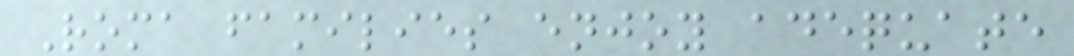Roma families enjoy adequate
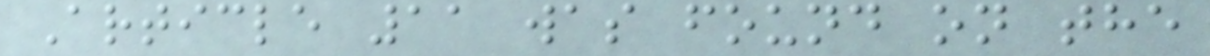Article 11 was found on the
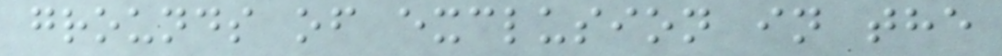grounds of exclusion in the
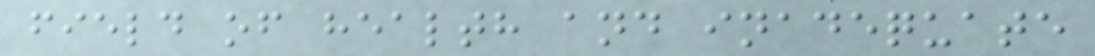field of health and inadequate
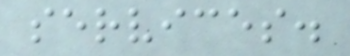services.
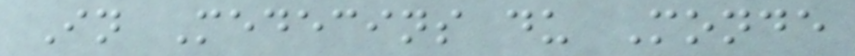In Medecins du Monde
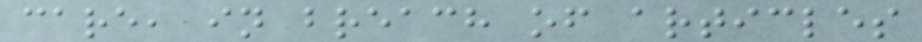care, in breach of articles
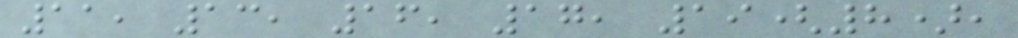11, 13, 16, 17, 19(8),
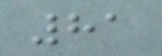81
